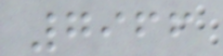7966
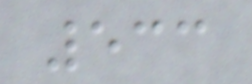533
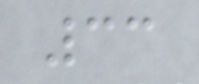33
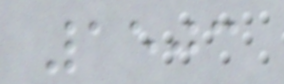1503
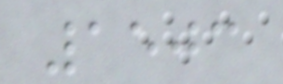1503
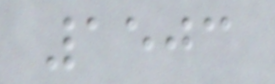1503
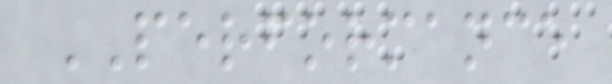PERFORMANCE
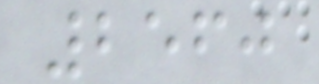2560
